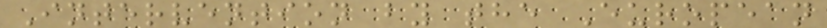Intervention by the European
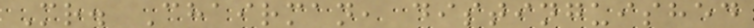Mr. Chairman, distinguished
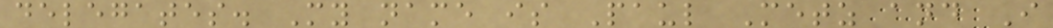delegates. My name is Paul Metz and I
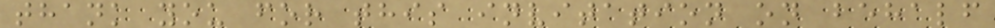thank you for this invitation on behalf
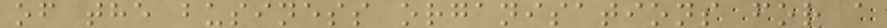of the business organisations for a
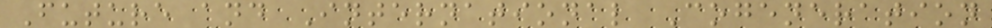Future and International Cogeneration
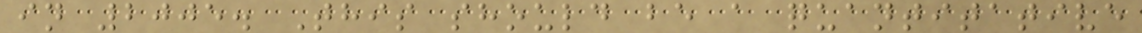in 2005. This should be a quantitative
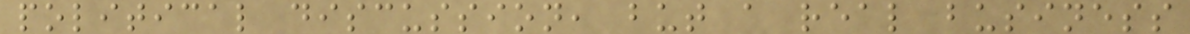political discussion, but a real business
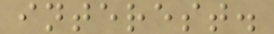interest.
